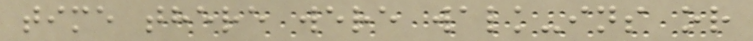time there were walk-ins or
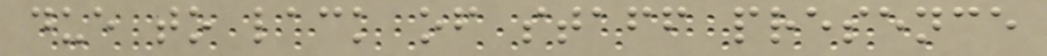due to lack of staff presence
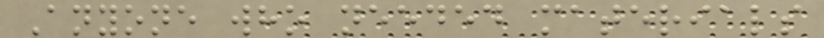Anyone who needed materials
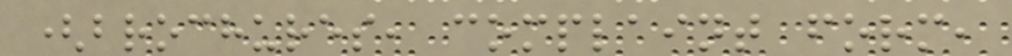(brochures, complaint form,
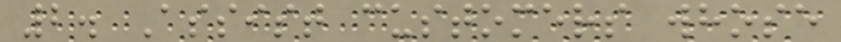2. Assist customers whose
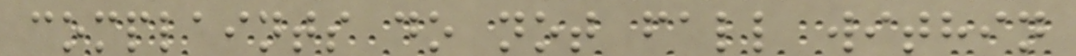complaints do not fall within
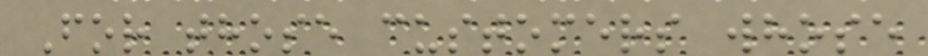For those customers whose
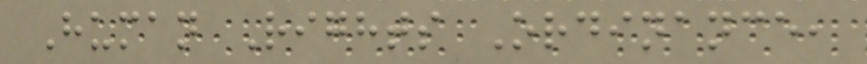Human Rights Ordinance,
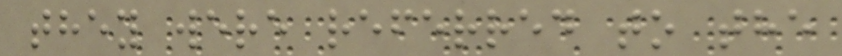they were referred to the
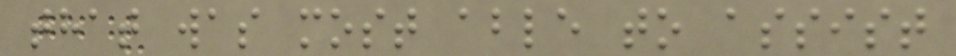that was most able to assist
